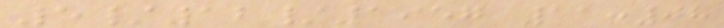5/12/1957 11:08
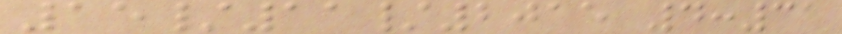15/11/2015 4:31
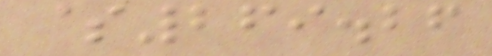$269.26
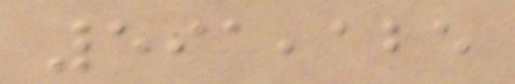591,125
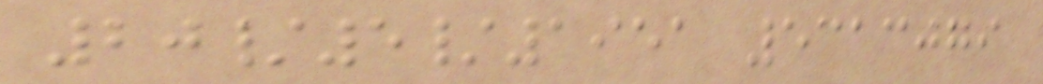20/5/1951 5313079
